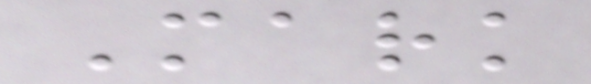Mark
